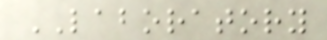LABORATORY
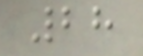28
